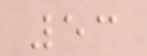53
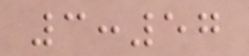3:57
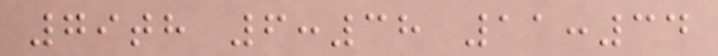79th 6:38 11:34
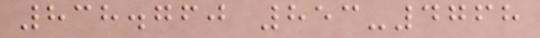838.760 853-4768
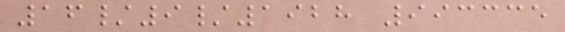16/9/1928 993335
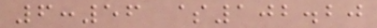6:56 $102.20
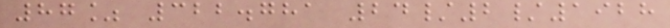87% 322.781 24/2/1928
